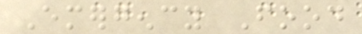Emergency Food
